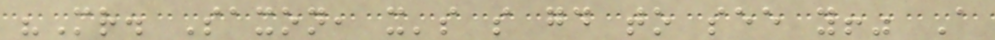"Mr. Saxon, it's so good to see you!" A
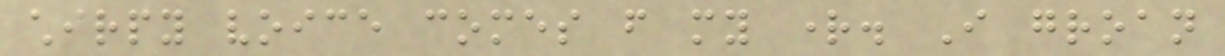chirpy voice comes from my right. I groan
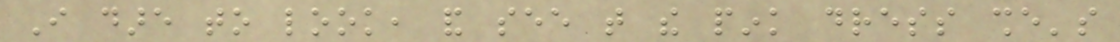I dare to look, and see that the pink dress she's
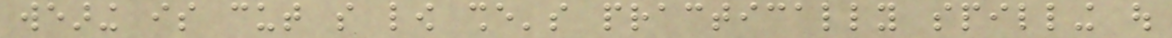wearing is cut so low she's practically spilling out
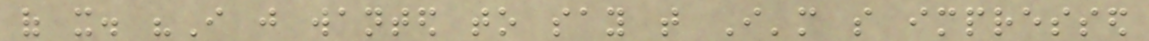of it. "I just wanted to say that I'm so impressed
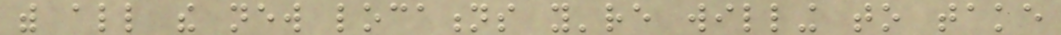with all the new locations you're willing to take
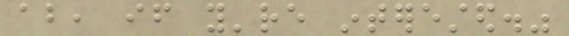about, if you're interested."
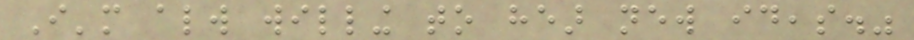I'm always willing to hear new ideas."
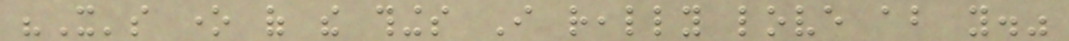"It's one of the things I really love about you."
